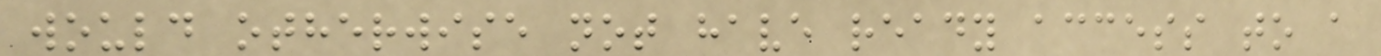would otherwise not have ready access to a
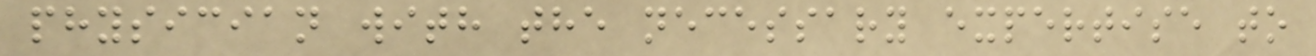physician with the necessary expertise to
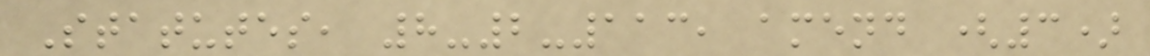Statutes, 8-2-113, amend (3)
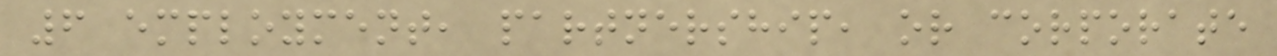6 employment, partnership, or corporate
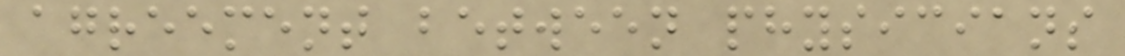agreement between physicians
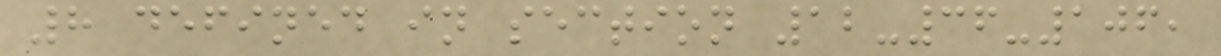8 defined in section 12-36-106,
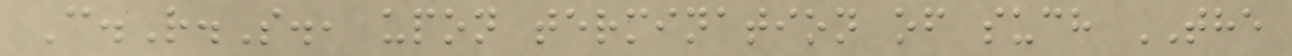C.R.S., upon termination of such THE
